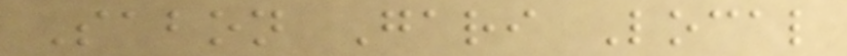Sabon Gari Local
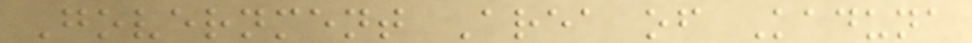Government Area of Kaduna
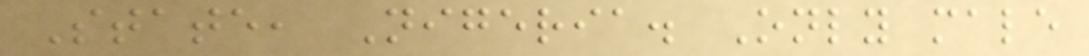State, Nigeria. Only male
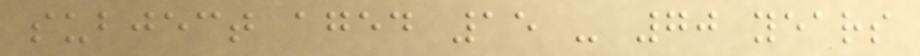subject aged 15 - 70 years
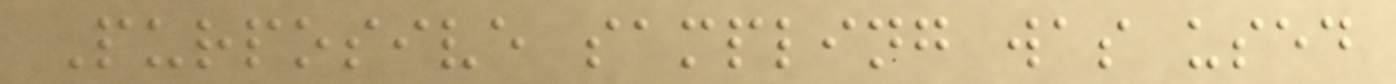Purposive sampling was used
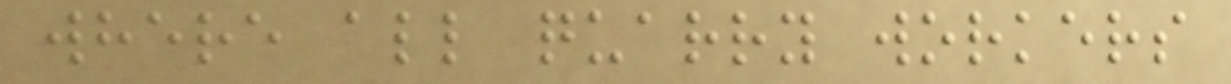where all quarry workers
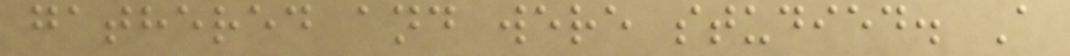gathered and were studied. A
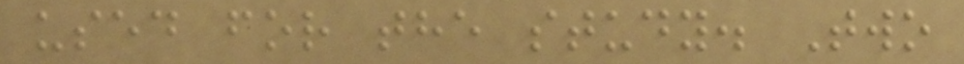used for the study. Two
